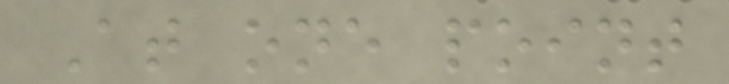At one point
